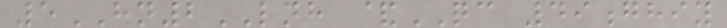5HN2LNH &QC 49ghiy
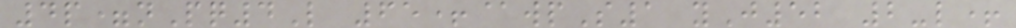4p=nPq4L 65+@wpS1 yJ52 2-l+
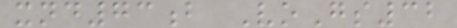xnd73b VoGs32
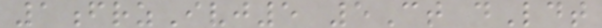1frzIvj5 5Ct dLdt
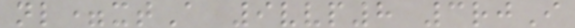nl=xtA 9vvp8 3rjI
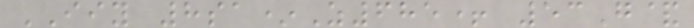IIY 8sa*Z685+ 53G&
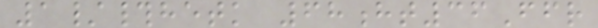1/#hetk 68ht36Ffr
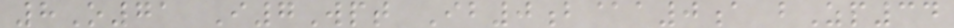8O71 I7Wpt Ib0b@a0a bZp34
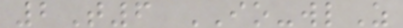2T6 IO-wlZ
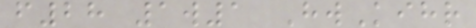f28 1w1 HwKihr
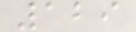129
